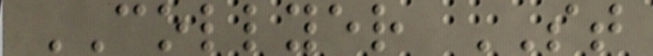COLLYER ST
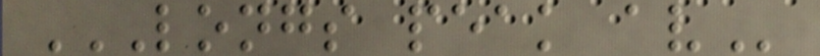LONGS PEAK AV
